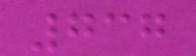737
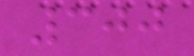300
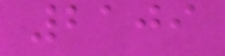2109
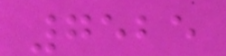7525
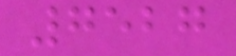7527
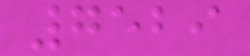7529
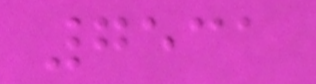7531
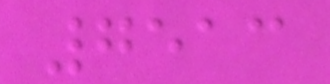7513
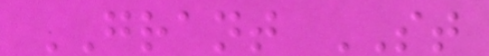GRANT ST
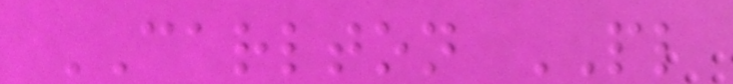CARLTON PL
